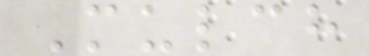Mulch
